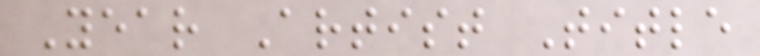Year Artist Title
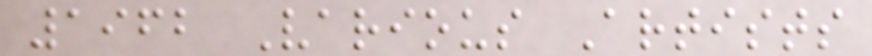1962 Various Artists
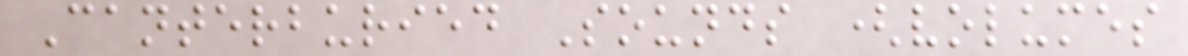Canterburied Sounds (volumes
